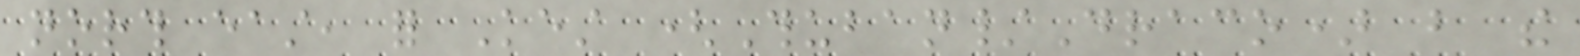north east, for Kest (Thuban/Draco) but the
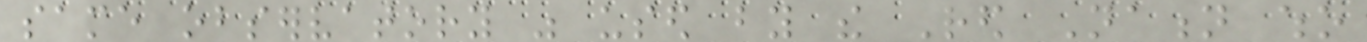same observatory was used by the Red Nation who
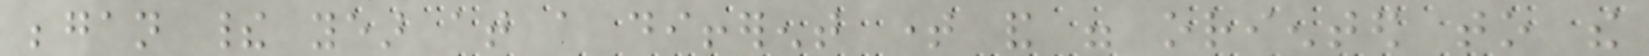began their year at a different time and were oriented to the
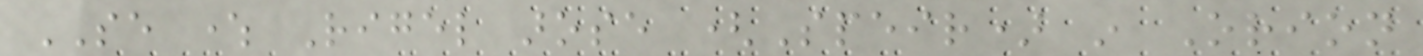SE where Rigel arose (Speir) in Orion
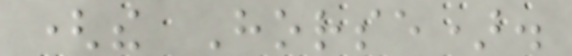(the Horse).
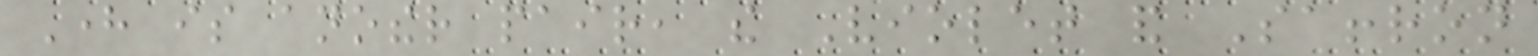Here is another pair, the Violet and Saffron
